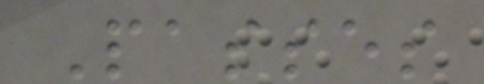Passes
